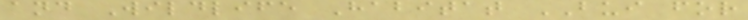and Wildlife Habitat BUI for
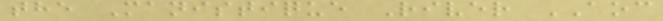the Manistique River AOC
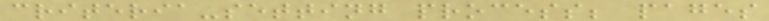criteria-setting process; pages
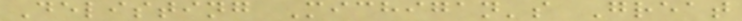Delisting Michigan's Great
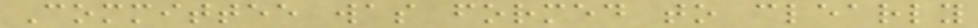Committee was formed to clearly
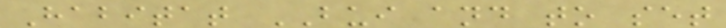Habitat BUI and to set
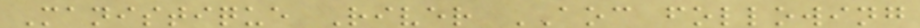Manistique River AOC following
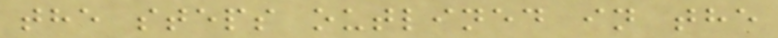the steps outlined in the
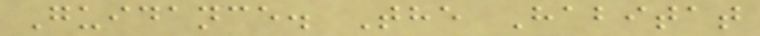Guidance. The Habitat
